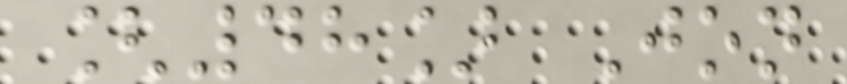[48] Jon
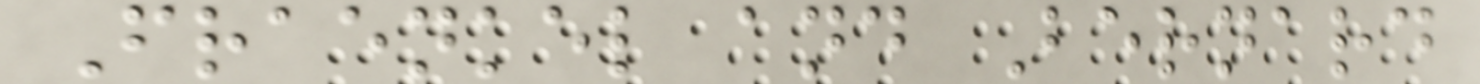Fraenkel and Bernard
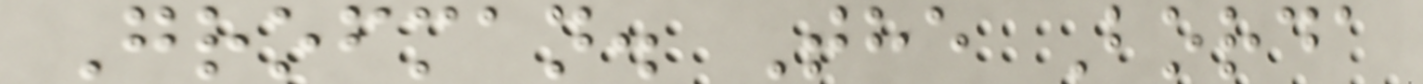Grofman. The Borda
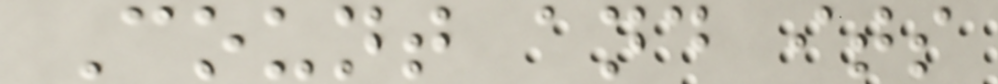Count and its
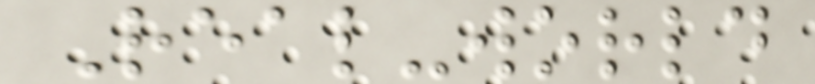Real-world
